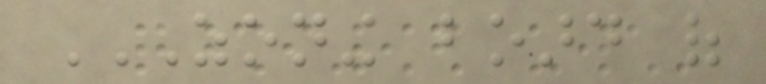ZONING BOARD OF
